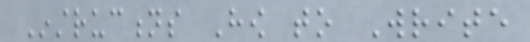Instructions How to Write
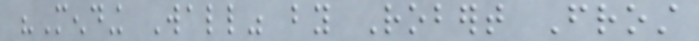"Mending Wall" by Robert Frost
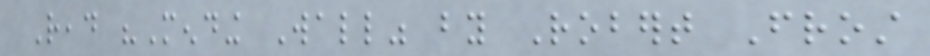Read "Mending Wall" by Robert Frost
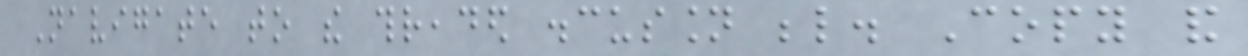Navigate to the threaded discussion below. Copy and
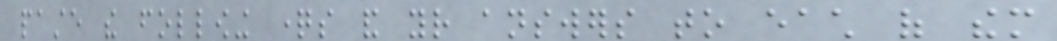paste the following questions and your answers to each of them
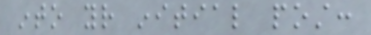into your initial post:
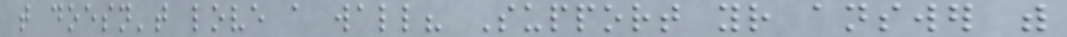that doesn't love a wall? Support your answer with
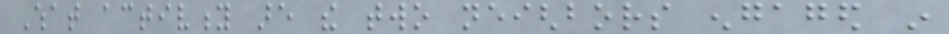What activity are the two neighbors engaged in
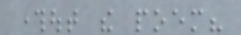throughout the poem?
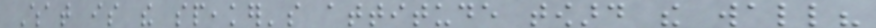What is the speaker's attitude toward the wall?
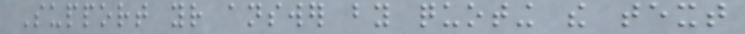Support your answer by quoting the text
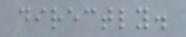directly.
